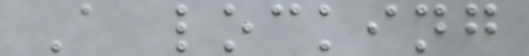A locking
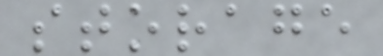storage
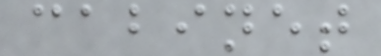cabinet
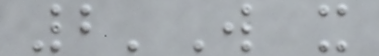2'W x
